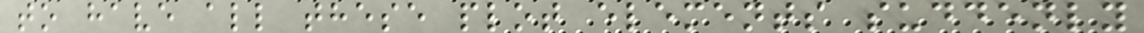to have all these plot elements suddenly
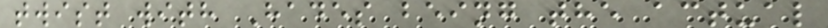twist with Hades being the actual
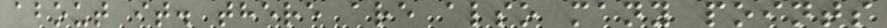about it. there are also many points
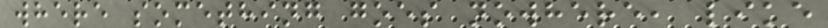where something goes nowhere, like
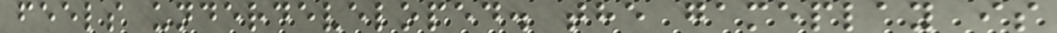feels underdeveloped. the gameplay is
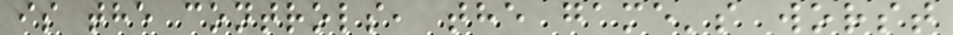is the controls, the game's worst
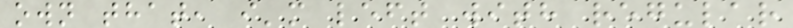own that, i'm left with regular
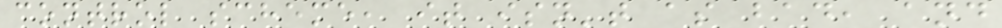control scheme, it isn't as bad, and
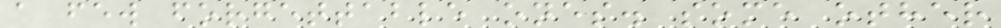a few forgettable ones. some other
